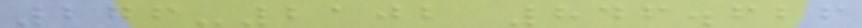276-2102 846.626
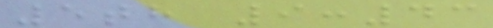5th 9:43
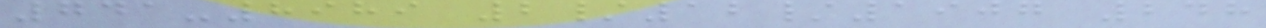741-8989 2/12/1907 248
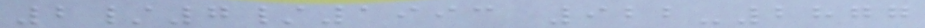2/7/1993 922-2877
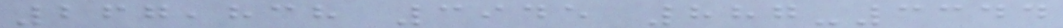267,838 3945 887-3344
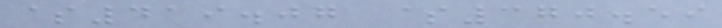$419.07 $370.59
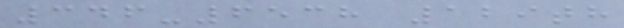346-6538 129th
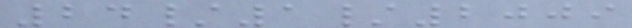24/1/2009
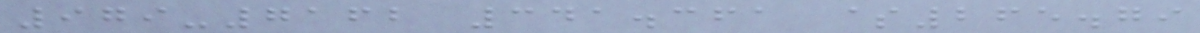979-7162 341.361 $265.79
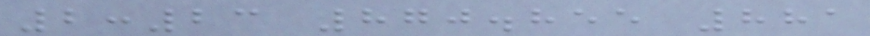2:23 870.855 881
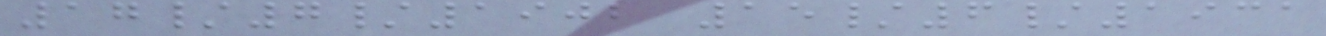17/7/1902 15/6/1931
